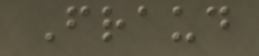Fraud
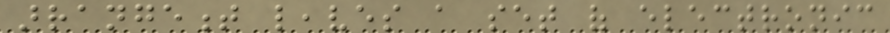arrangement leaves a set of electronic
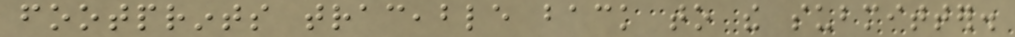footprints traceable back to the submitter.
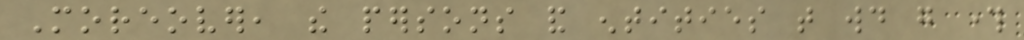Moreover, the persons and entities that would go through
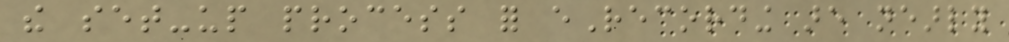the set-up process for eRecording are nearly
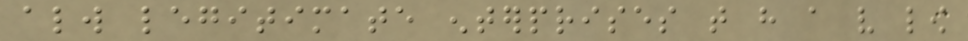always legitimate enterprises that have a very low
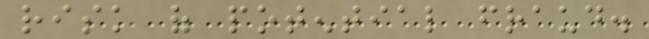risk of potential fraud.
